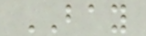BAY
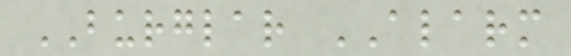BURGLAR ALARM
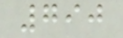790
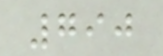790
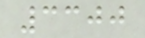3300
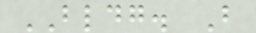BLDG. B
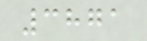3871
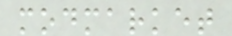modmarket
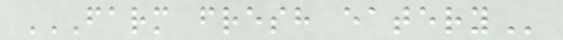FARM FRESH EATERY
